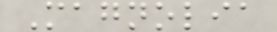Magnolia
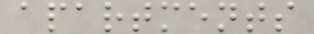apartments
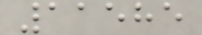11585
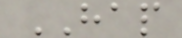HAP
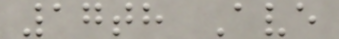17th Ave
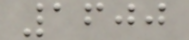1600
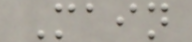Main
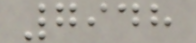7948
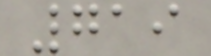719
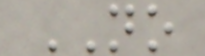NO
